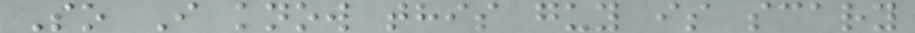So I know this guy is scary
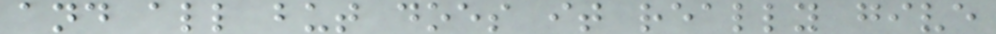and all but does it really give
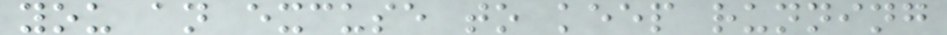you an excuse to keep running
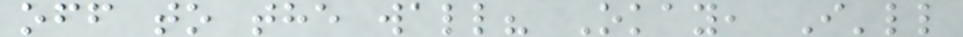off to the wall? Okay, I'll
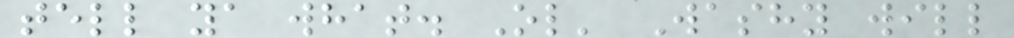tell ya what. Ol' Washy will
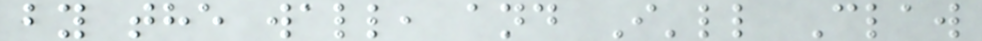by the wall, and I'll Claw
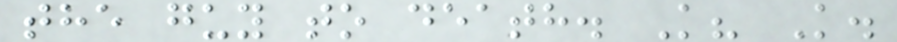the guy to death. K? K.
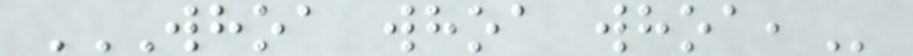WHOA WHOA WHOA,
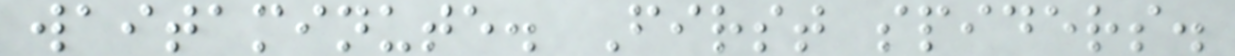waitaminute. First spiders.
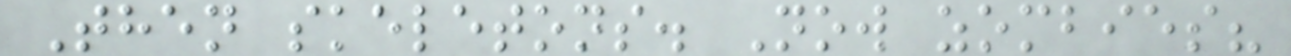Then skeletons. Now zombies?
